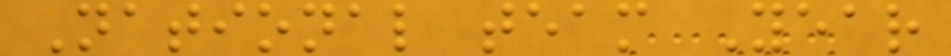National team Year
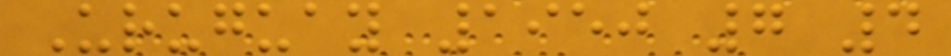Uruguay 1950 7 4
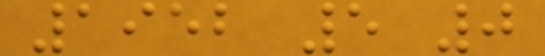1952 5 0
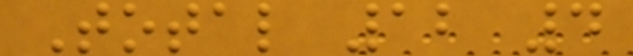Total 12 4
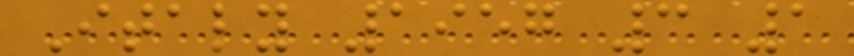Italy 1957 3 1
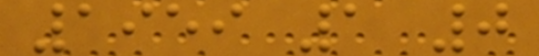1959 1 0
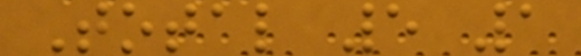Total 5 1
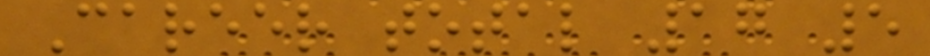Career total 17 5
